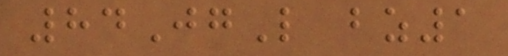84JgL bz1
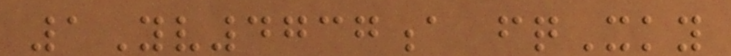1Yv4737a fqXky
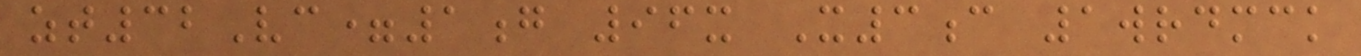zt32Vc=1g 96x X3c 1wrdmck
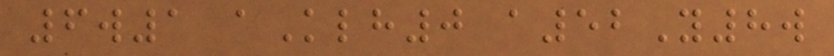6w1 aKlh0 a52Y8w
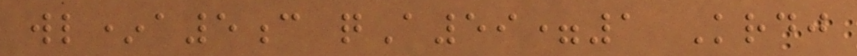wl*a5c qA59=1 Krdj
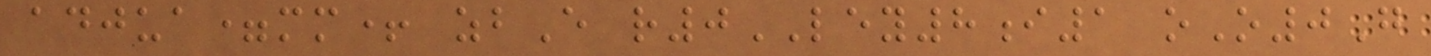adjua=mm+ zbE r0LEY8i1 oO0G
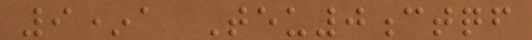9*a Teu0ctqf
